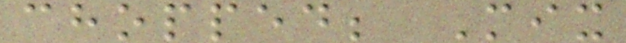chopped; Mix
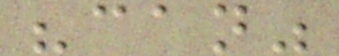"can"
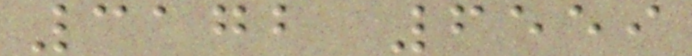3172 6559
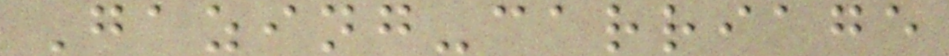Gazing-carriage
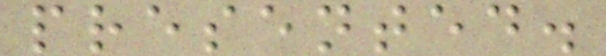presented.
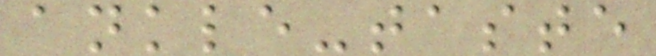ankle-taste
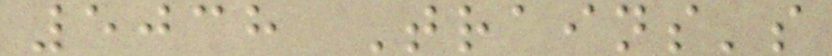5038 Trains's
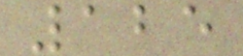125
